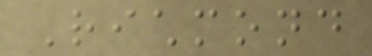Richmond
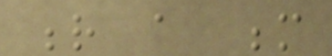r a m
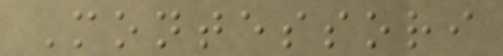Montessori
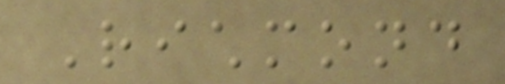Richmond
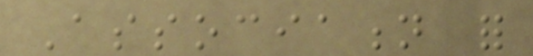Association for
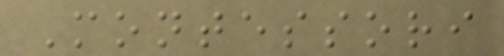Montessori
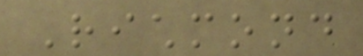Richmond
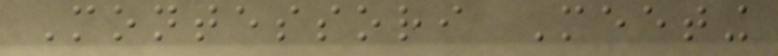Montessori Meeting
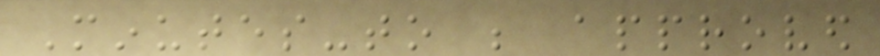Minutes-to be approved
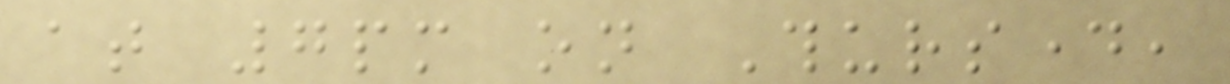at 7pm on Thursday,
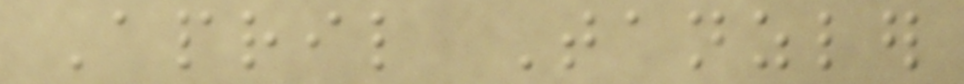April Tanzler
